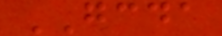GCDA
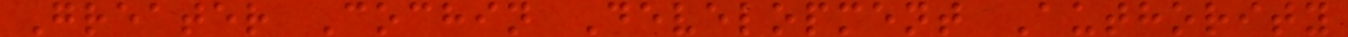Greater Cochin Development Authority
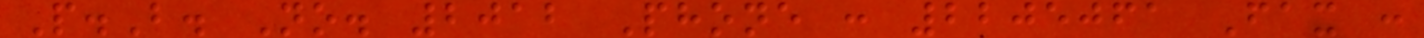P.B. No. 2012 Phone : 2205061 Fax :
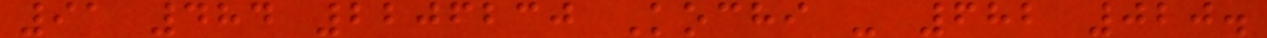91 484 2206230 Kochi - 682 020.
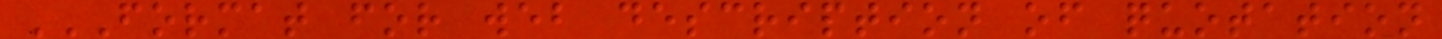FORMAT FOR WEB DESCRIPTION OF QUOTATION
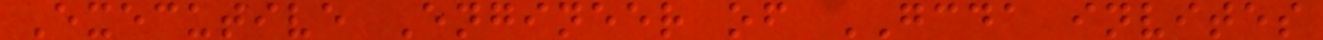Executive Engineer of GCDA invites
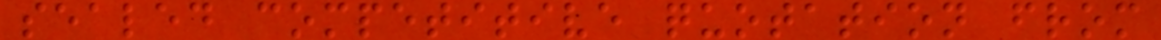sealed competitive quotation from
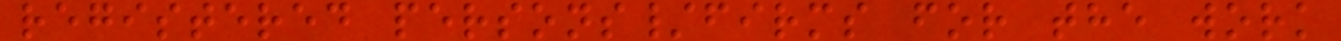registered persons/firms for the work
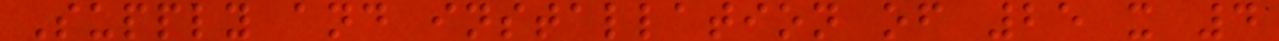Supply and installation of 25 x 4
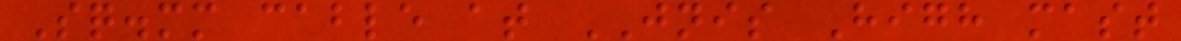Sq.mm cable at JNIS High mast
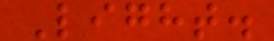Light.
